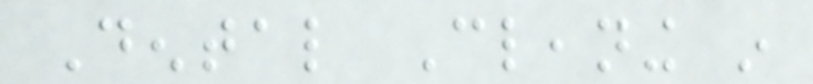Dental Cleaning in
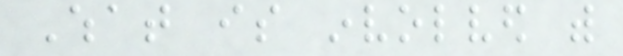What is involved with
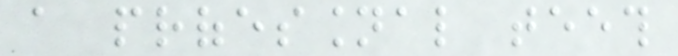a professional teeth
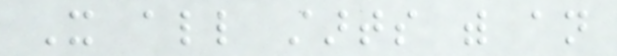It all starts with an
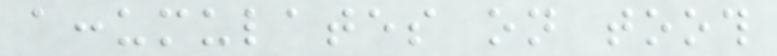accumulates on tooth
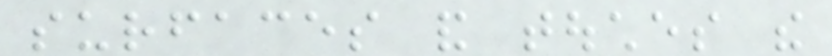surfaces and touches the
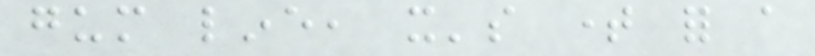gum line, it's time for a
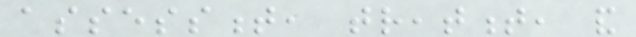assessment, treatment, and
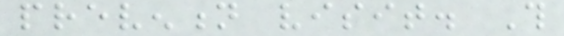prevention visit. This
